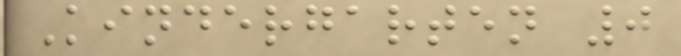Kindergarten 0
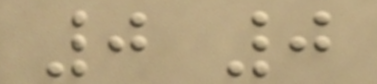0 0
